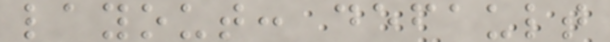layout: default
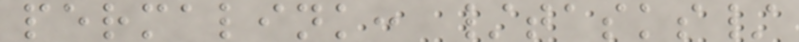permalink: /tasks/
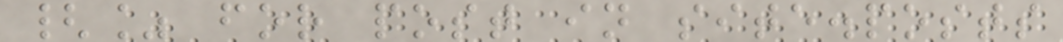{% for post in site.posts
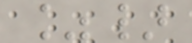%}
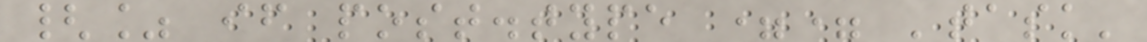{% if post.type == 'task'
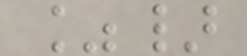%}
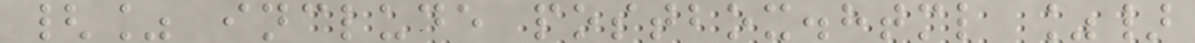{% include postbox.html %}
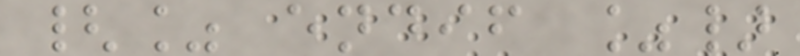{% endif %}
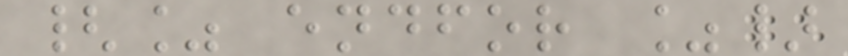{% endfor %}
